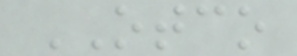OTCO
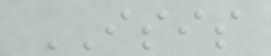ISIS
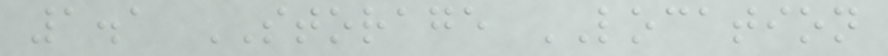1.1 STORAGE LOCATION
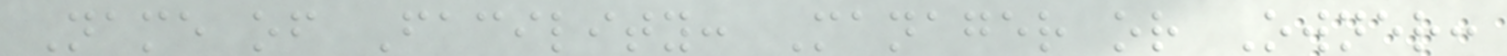Name of Facility: Manager or Owner:
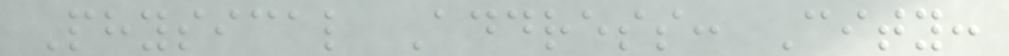Physical Address: City:
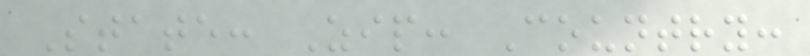State: Zip: Country:
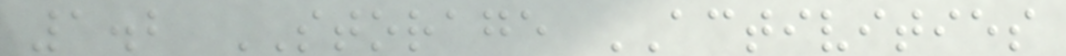1.2 STORAGE ACTIVITIES
